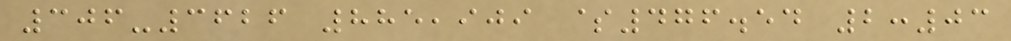306-3626 885,909 $476.54 2:03
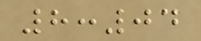8:04
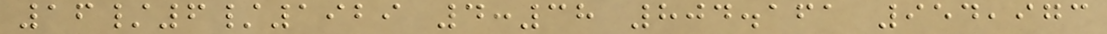16/6/1929 4:38 804.161 954,973
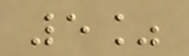5%
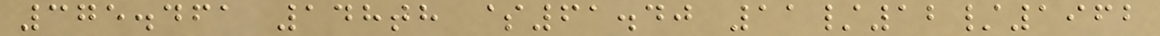375.461 148th $61.40 11/12/1962
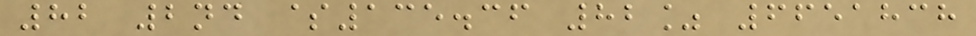82 2nd $135.36 82% 6651838
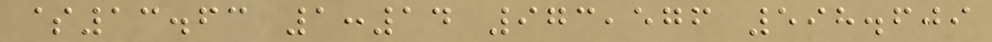$13.63 1:14 973,576 598.609
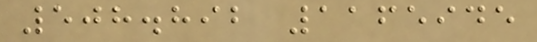508.892 1165945
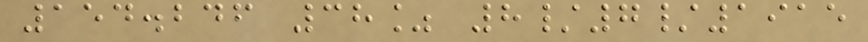154.246 38% 8/7/1915
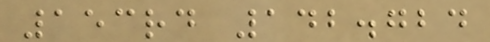153rd 142.724
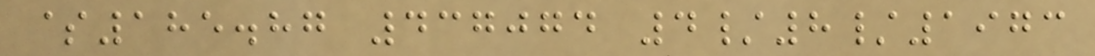$185.87 437074 4/8/1973
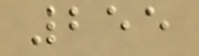255
